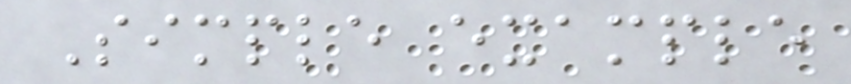Simple example
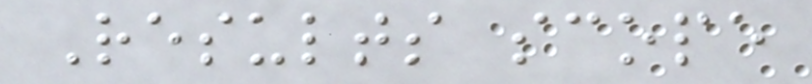Results scope
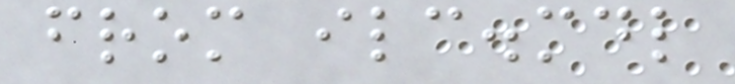from ilc.mdl
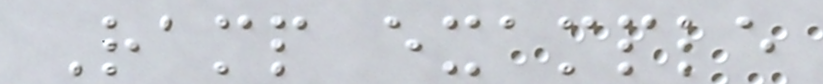Ramp example
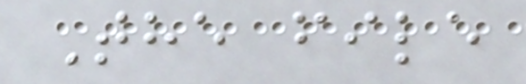The file
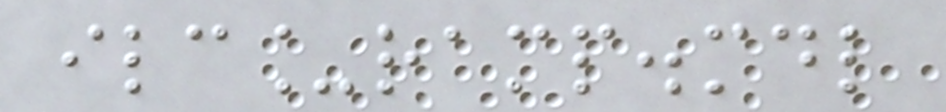ilc_ramp.mdl
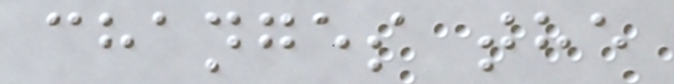changes the
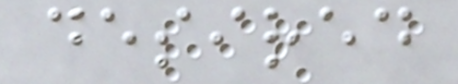desired
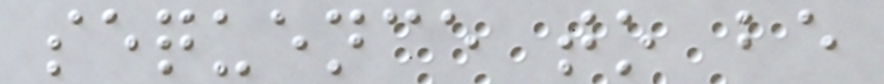sequence to be
